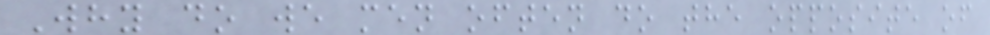Why do we men often do the opposite of
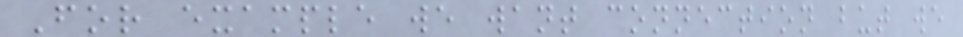For example we want connection but we
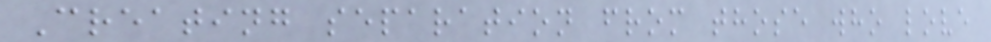Creating separation from those who love
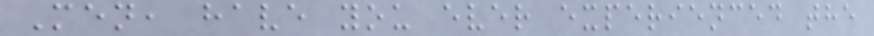Men, have you ever experienced the
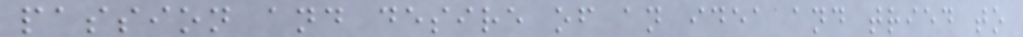passion and desire of an idea and tried to
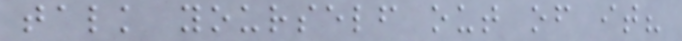talk yourself out of it?
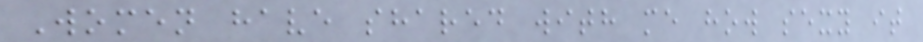Women have shared with me how sexy it
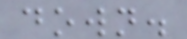down.
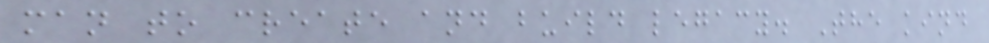man to create and build legacy. The kind
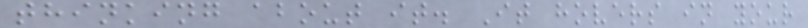thinking about it. It hovers in your
